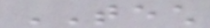TECH
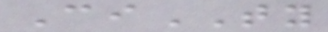CiTY
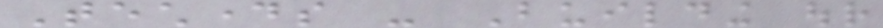Techdays - Building our
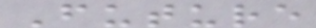Future
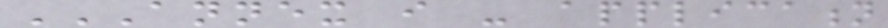ANNEX I - APPLICATION
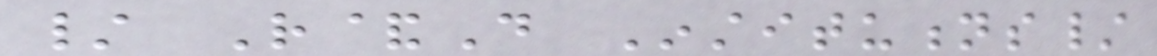/ R&D Institutions/
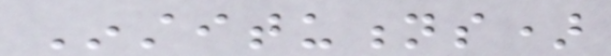Institutions)
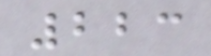223
